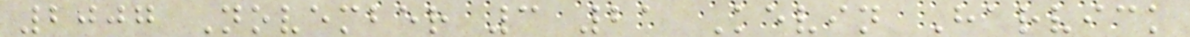2007 November 3 21 Kevin Harvick
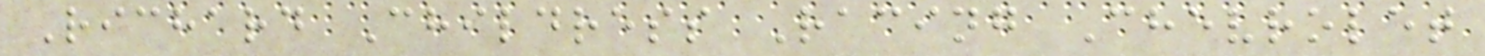Richard Childress Racing Chevrolet
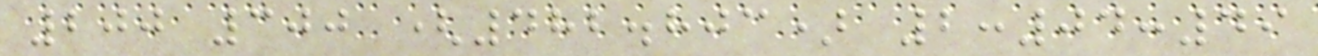200 300 (482.803) 2:04:49
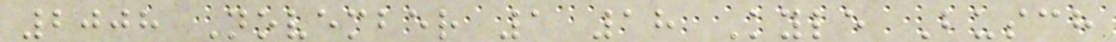2008 November 1 18 Kyle Busch
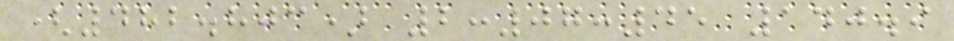(482.803) 2:07:45 140.9
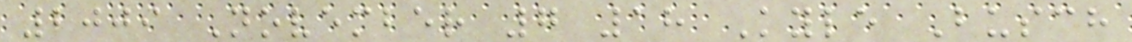2009 November 7 18 Kyle Busch
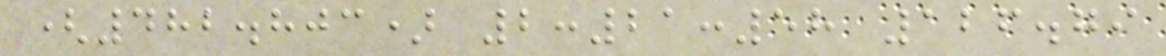(482.803) 2:21:58 126.79
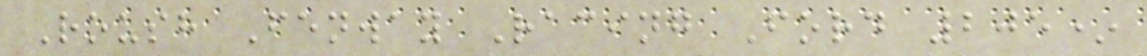Roush Fenway Racing Ford 205*
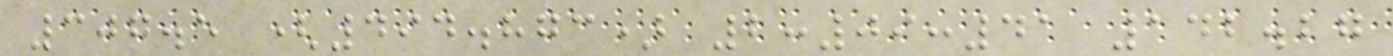307.5 (494.873) 2:09:41 142.27
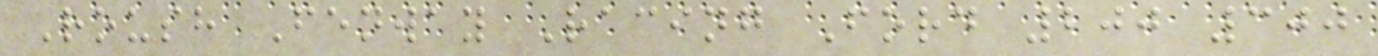Roush Fenway Racing Ford 200 300
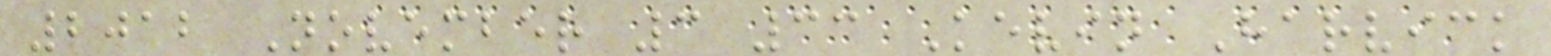2012 November 3 33 Kevin Harvick
